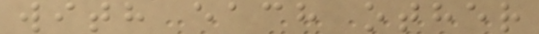with each other
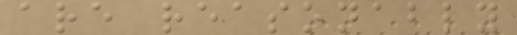are reasonably
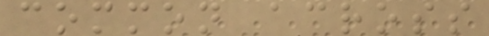common across
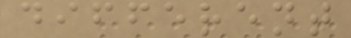different
